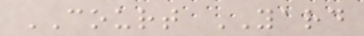COURT YARD
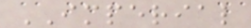IMPERIAL
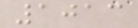1013
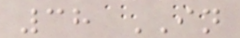38 IN
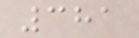381
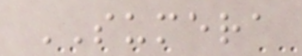SUMERA
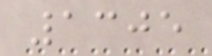1305
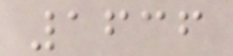1636
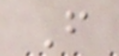F
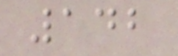142
